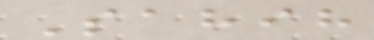Sahih
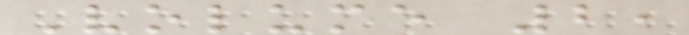Volume 2,
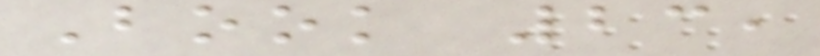Book 23,
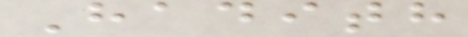Hadith
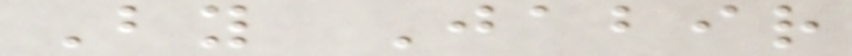By Jabir
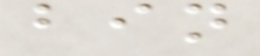bin
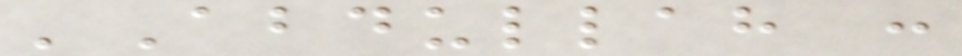'Abdullah :
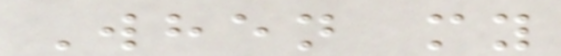When my
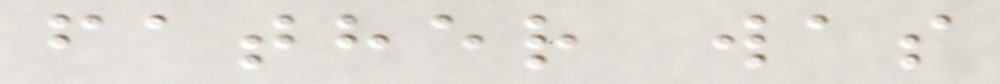father was
